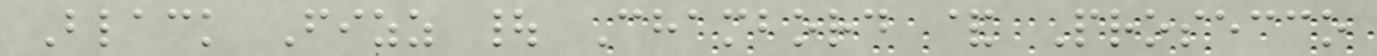Black Fizz | Chambord & Prosecco
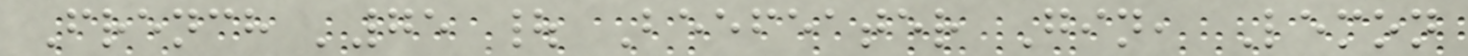French '75 | Beefeater Gin, Lemon
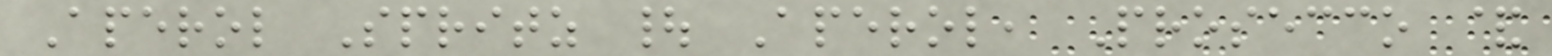Aperol Spritz | Aperol, Prosecco &
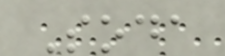Soda
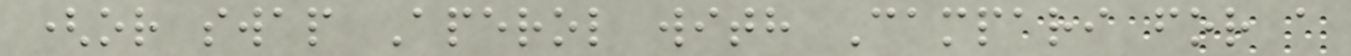(or swap Aperol with Campari for a
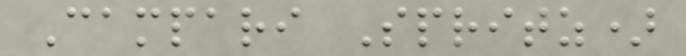Campari Spritz)
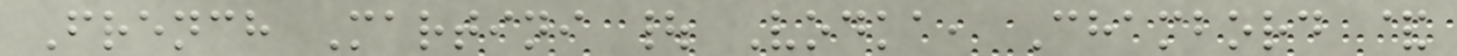French Martini | Vodka, Chambord &
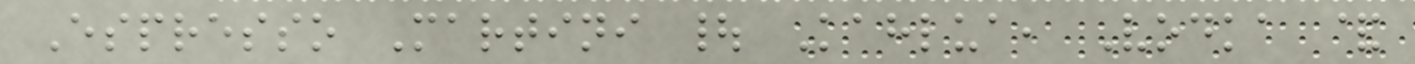Espresso Martini | Kahlua, Vodka &
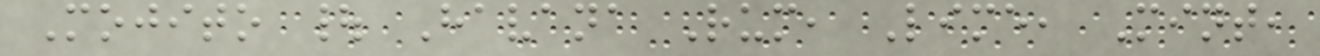Mojito | Havana Rum, Lime, Mint,
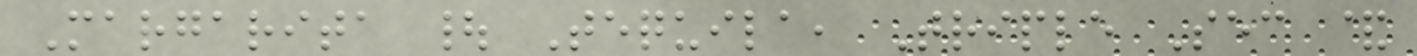Margarita | Tequila, Triple Sec &
